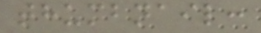thumbnail:
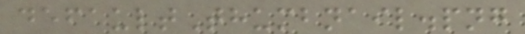defaultThumbnail.png
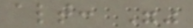alt: ""
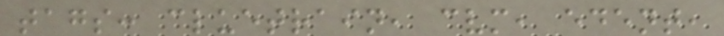tags: cluetrain, cvm, edent,
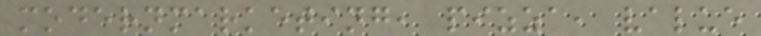modernmarketing, pizza, value
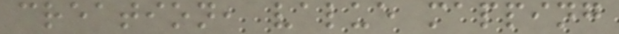creation, value mapping
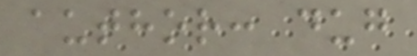author: dug
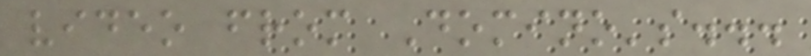video from Domino's...
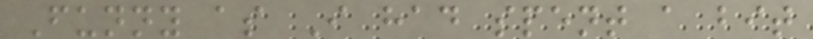Funny as I had spent a bit
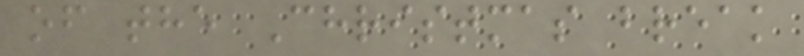of the Christmas break
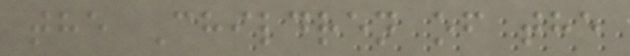the Children of the
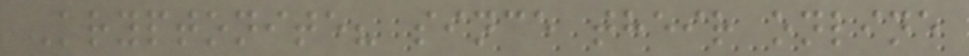Kryptonite? since their online
